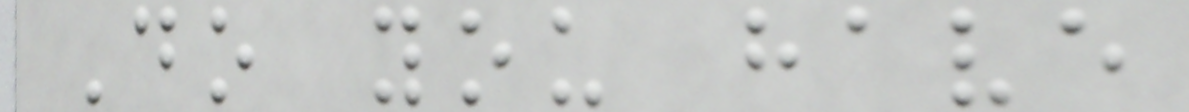Do you have
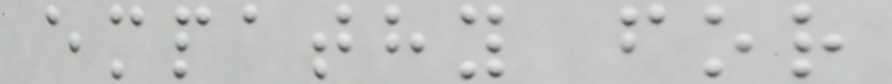empathy for
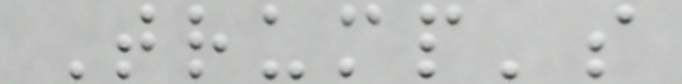Trump's
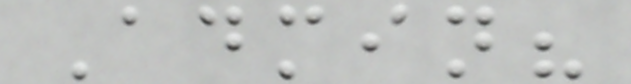Admin?
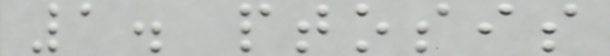1. ptosis
